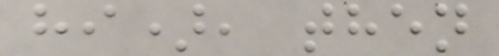hi), then
